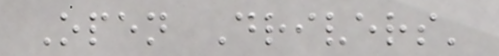Open Drivers'
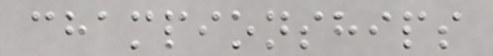championships
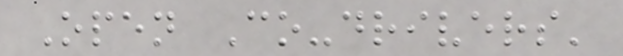Open Co-drivers'
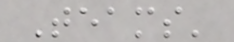Teams'
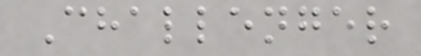Challenger
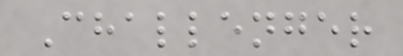Challenger
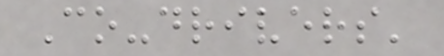Co-drivers'
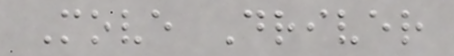Move Driver
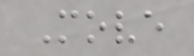Move
